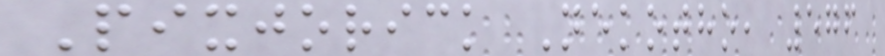Pixjorick Nekotho, 576
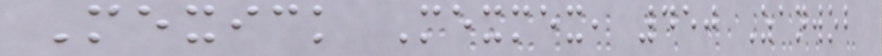Mexick Mexmex, 450 Zanwob
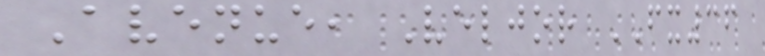Avenue, Veljor FX36
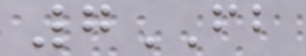7FB
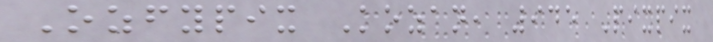Ozfypix Kozan, 945 Pixpix
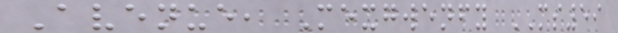Avenue, Mexgwenfy MS59
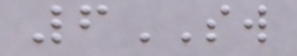6SW
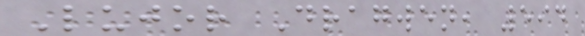Lujor Dragwen, 594
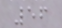56
